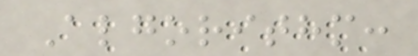Algorithm:
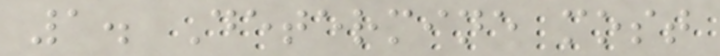1. Determine most
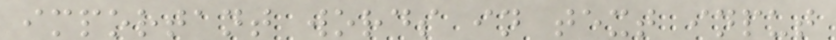important words in text input
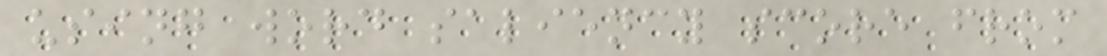using word saliency score from
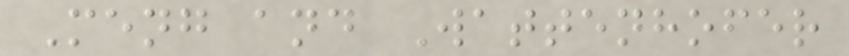Meng and Wattenhofer
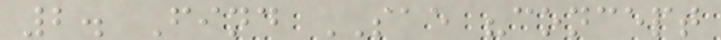2. Find SAE "concept
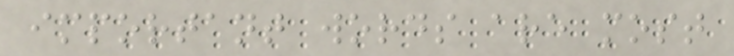important words are most
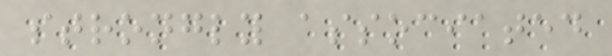strongly associated
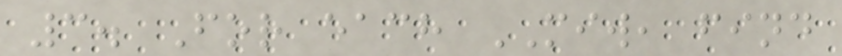3. For each MIW, find
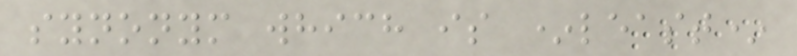synonym which is *least*
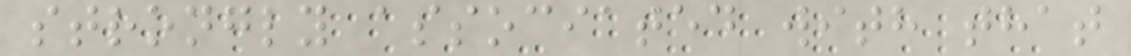strongly associated with that
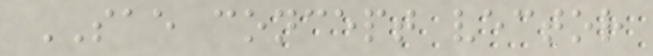SAE concept vector
